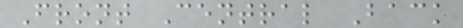Front Central Back
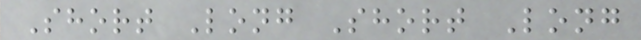Short Long Short Long
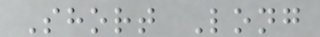Short Long
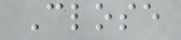Close
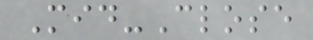Mid-Close
